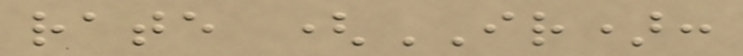rate (IR):
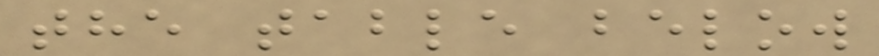the table below
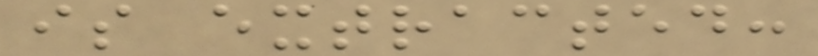is extracted:
